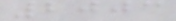2003
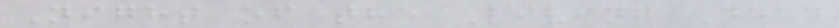Night of the Living Dead
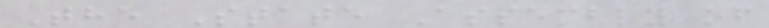The State Assembly of
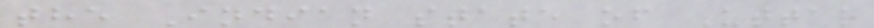the Indian state of Uttar
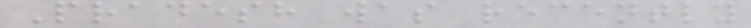Pradesh was recently
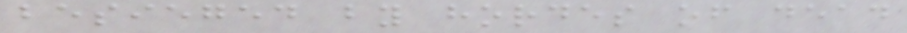besieged by hordes of dead
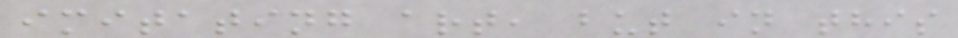imitating art, but in this
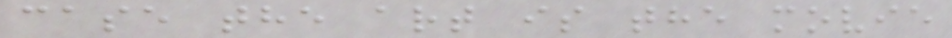case the art is the movie
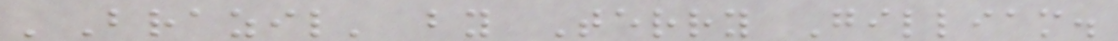'Brazil' by Terry Gilliam.
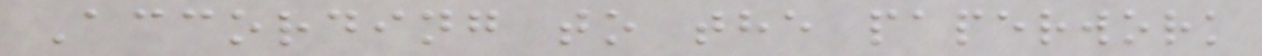According to the paperwork
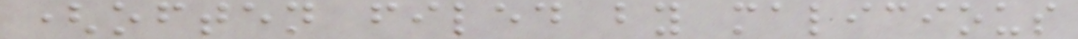(often filed by malicious
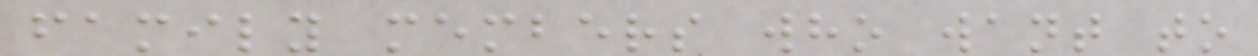family members who want to
